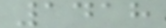1418
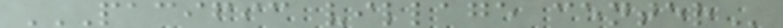PACIFIC VILLAGE CENTER
